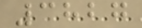3827
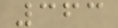363
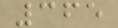365
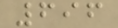696
